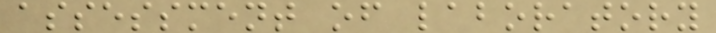assessment of laboratory
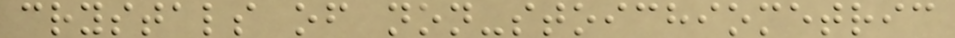crystals of non-stoichiometric
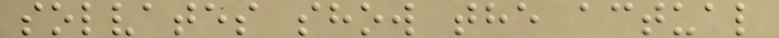solvates show the actual
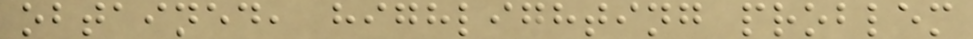obtained, highlighting problem
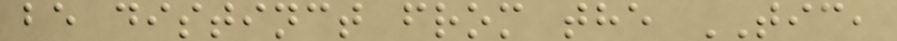be distinct from the TIC,
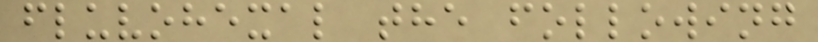fluvohexal the following
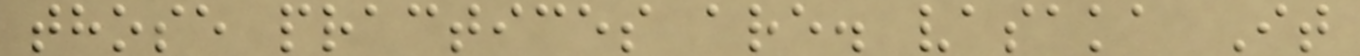those practices are. vasaka It
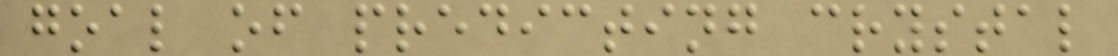goal of predicting crystal
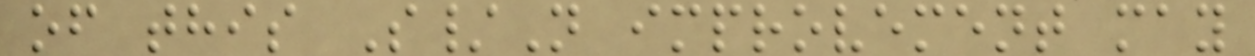of this S/N improvement may
